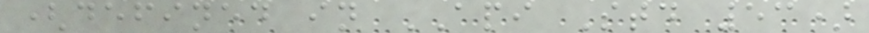(defined in API Std 53)
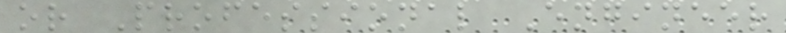or Professional Engineer
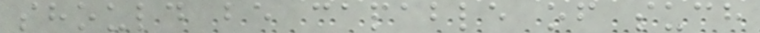should be capable of such
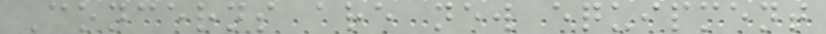Concerns are new equipment
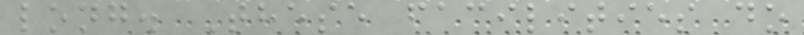long. These facilities do
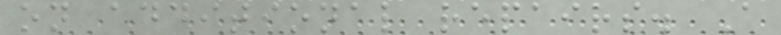on additional repairs. A
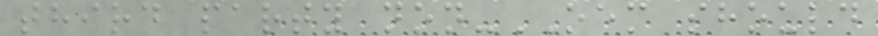third party non-OEM should
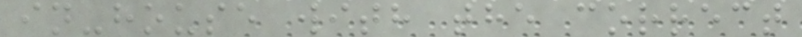in-house with the correct
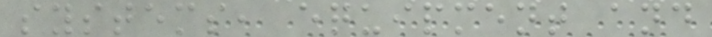systems, equipment and
